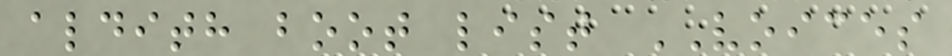aldith boot list VOICES
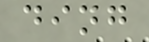ding
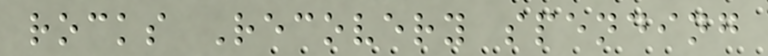rocks Recovery spending
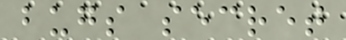bugs secret
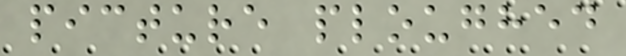picture ploughed
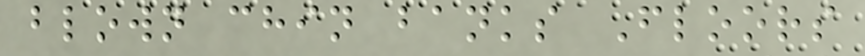blown chin banks Floors
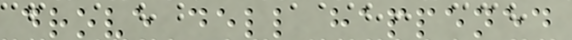drove dell happened
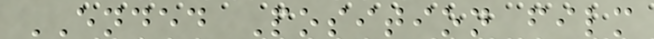ENDED Position film
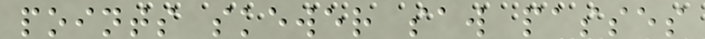points skewer saw passes
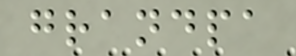grandpa
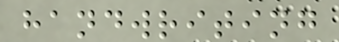handwriting
